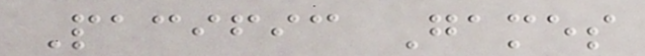Pacific Games
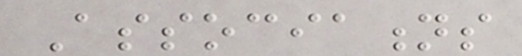Associations
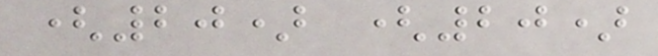(20) (20)
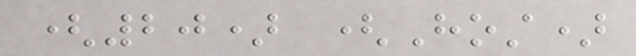(20) (Host)
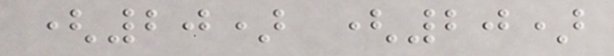(20) (20)
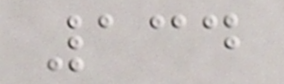134
